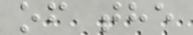of the
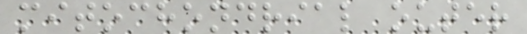mitochondrial outer
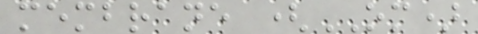membrane (OM)
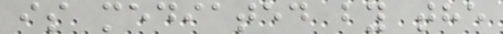is mediated by the
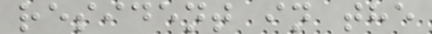resident in the
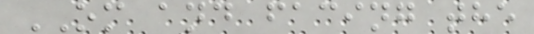OM and facing the
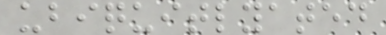ubiquitlyated
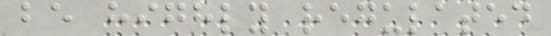be highly regulated
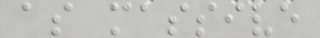as massive
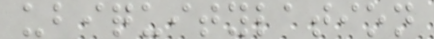ubiquitylation
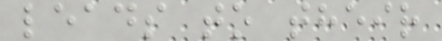leads to their
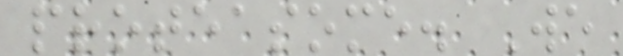proteasome. We
